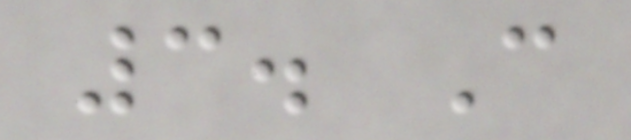3. Can
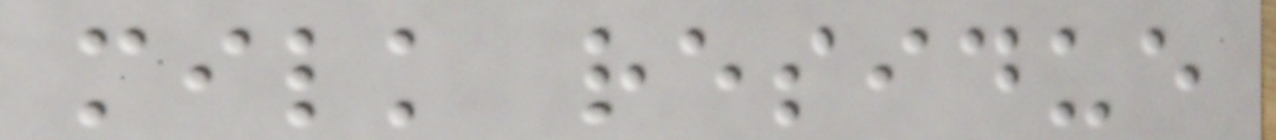milk residue
